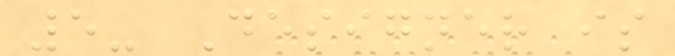5- Designer is
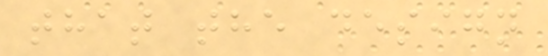that the design
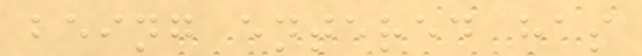being entered has
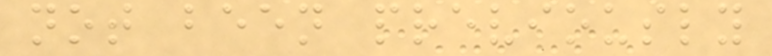not been previously
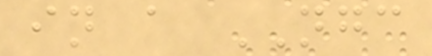in a NGC
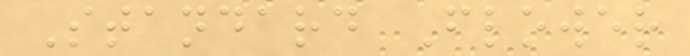Standard Flower
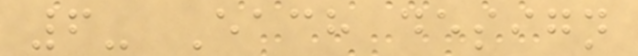6- Each design
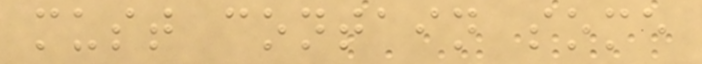must contain some
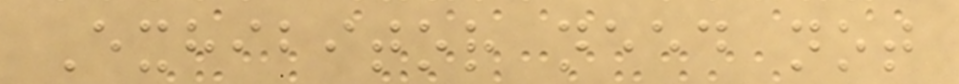Exhibitor need not
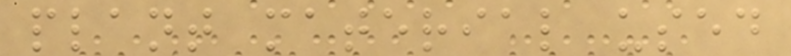plant material used
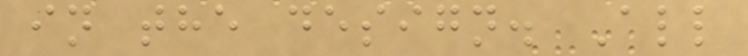in the design. All
